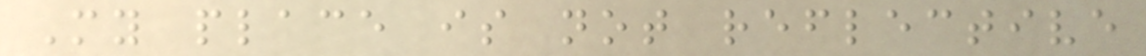My place is not reflective
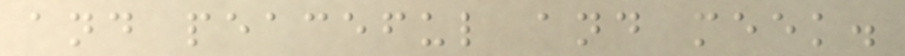and peaceful and meek.
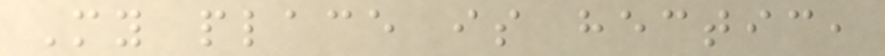My place is hectic,
